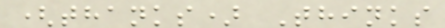(thanks) Thinks
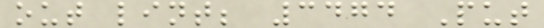out lint; 3474 Put
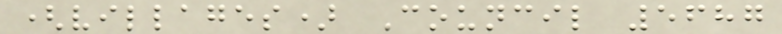(villages) Council 5687
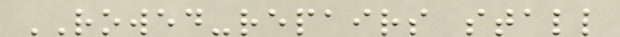ROWED-repairs stall
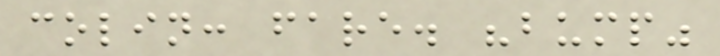colin: fare. "bump"
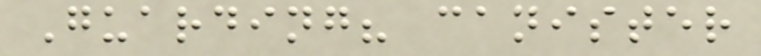Guarding? canister
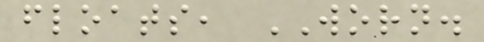floats, WORN.
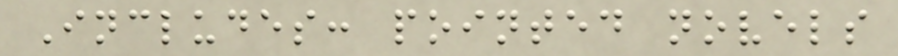Includes: pointed novels
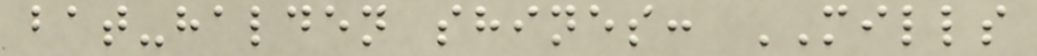bat-halden shines: MILLS
